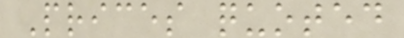Prices quoted
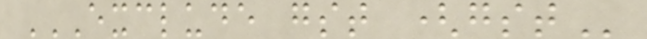EXCLUDE GST (GST
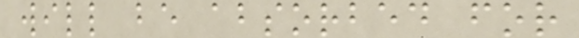will be absorbed for
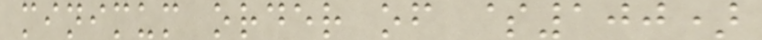minimum order of $100)
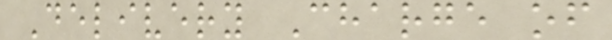Delivery Charge of
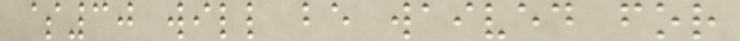$30 will be waived for
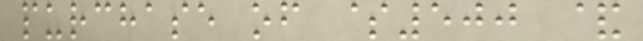purchase of $500 &
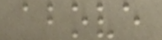above
